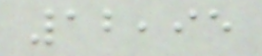12,95
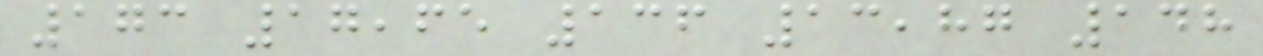173 17,65 136 13,87 148
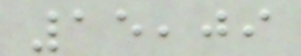15,09
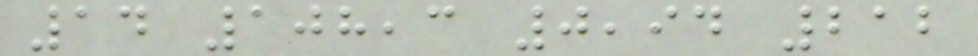14 108,3 0,94 212
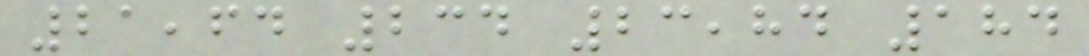21,64 234 23,84 184
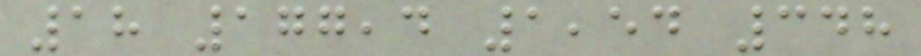18 177,4 1,54 348
